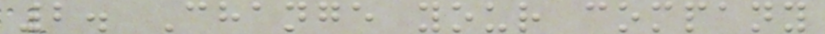2. Change your company
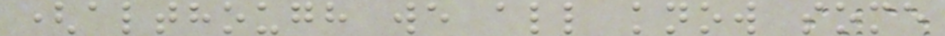(although we all know some
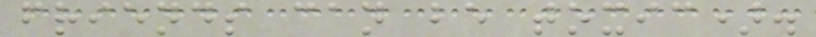friends can be toxic).
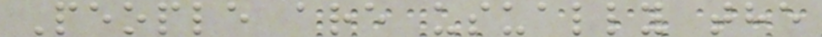People are usually the
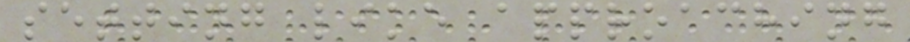setting like approaching
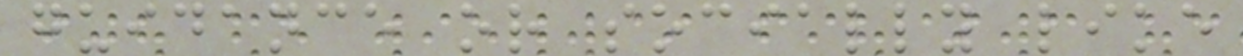guidance or socially like
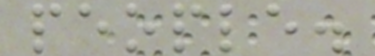people.
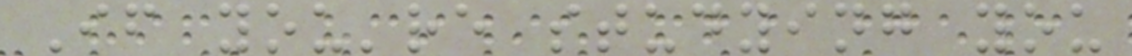If you're studying you
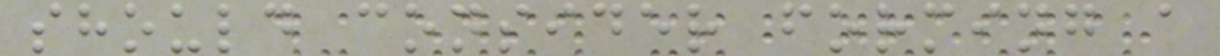should consider forming a
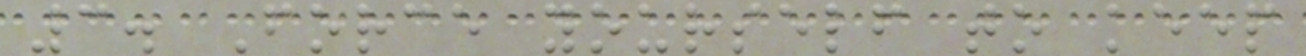3. Force yourself to keep
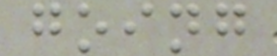going
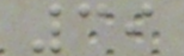39
